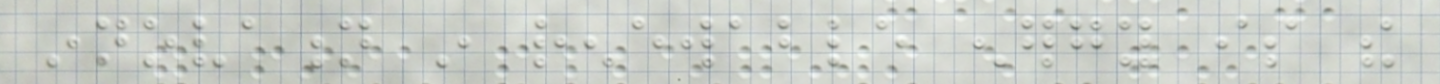innovation in renewable energy is the
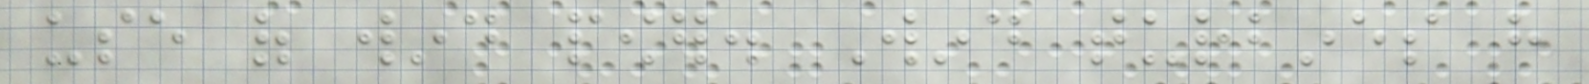use of wind power. Wind turbines have
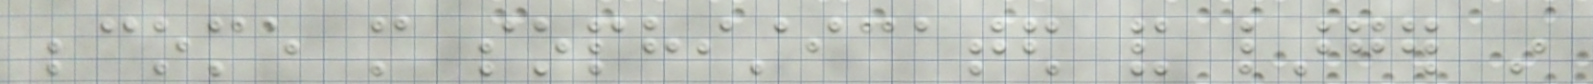become more sophisticated and larger in
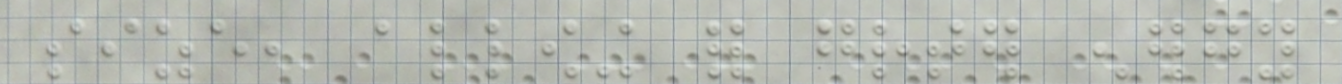size, allowing for greater energy
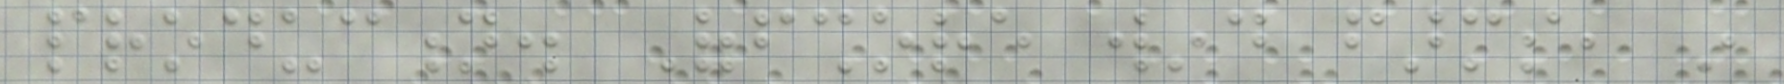production. Offshore wind farms, in
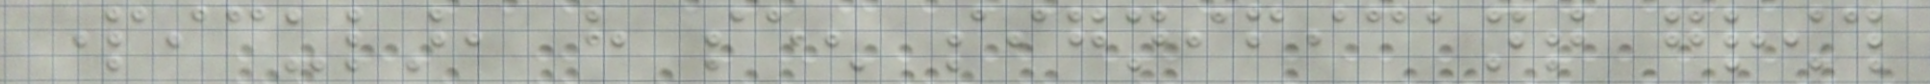particular, have seen significant growth
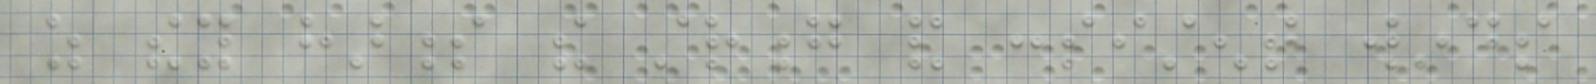as they harness the strong and consistent winds
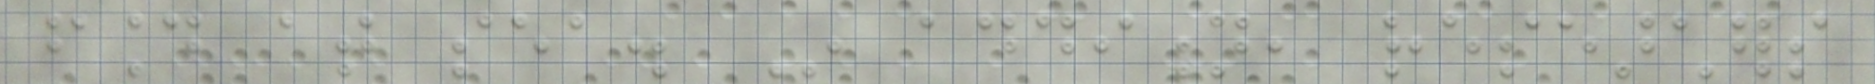found at sea. In addition, researchers
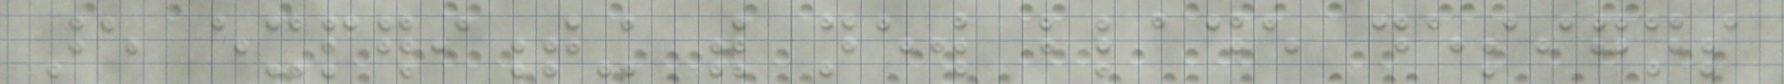are experimenting with new blade designs
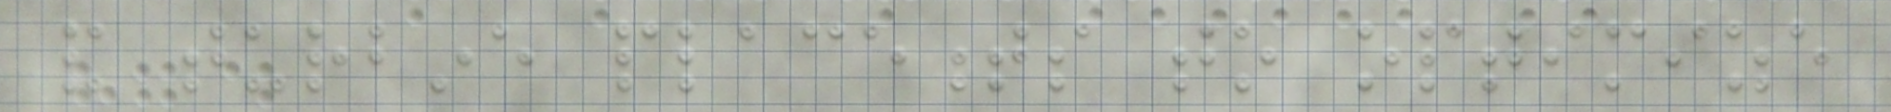and turbine placements to optimize
